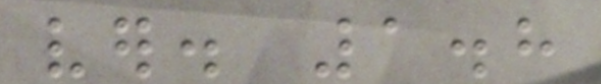ver. 1.8
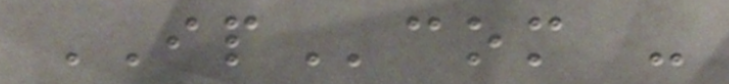IPcom -
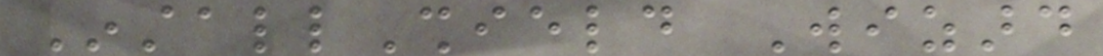InstallShield Wizard
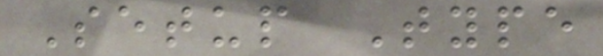Setup Type
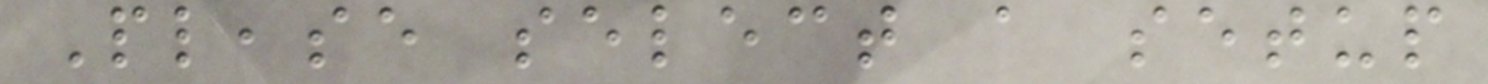Please select a setup
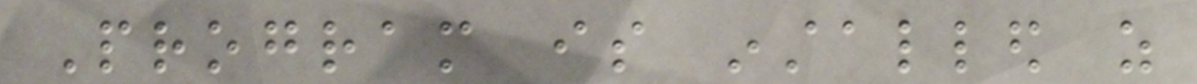Program is installed as
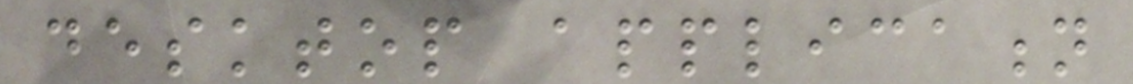desktop application
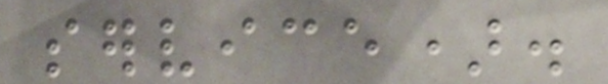service).
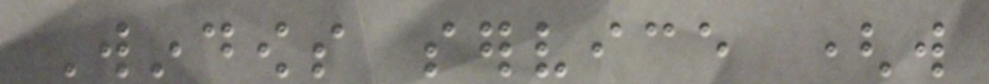Windows service (will
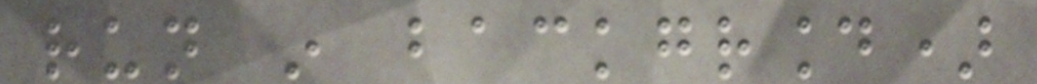run in background)
